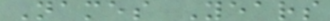Names Years
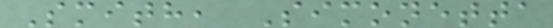Smith, Simonetta
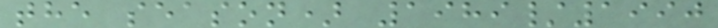the season) 1989/1990
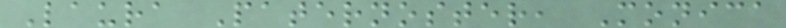Laura Paternoster, Monica
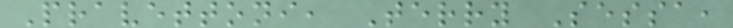Pravettoni, Terry Sessa,
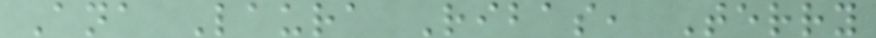Ana Laura Ribas, Terry
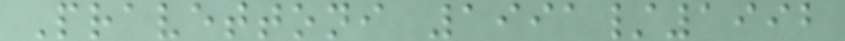Pravettoni 1991/1992
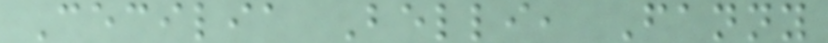Cecilia Belli, Fanny
